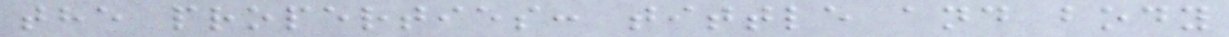the properties: tittle and body
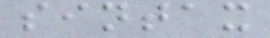sintax
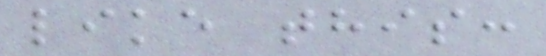like this:
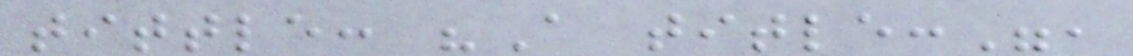tittle: "A title:",
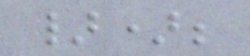});
